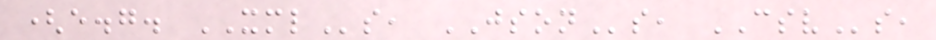(e.g. XMLs, JSONs, CSVs,
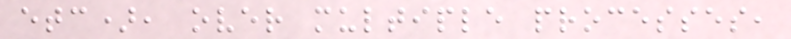etc), over multiple processes,
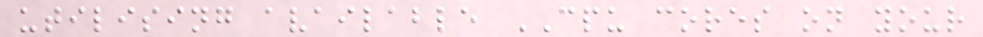utilising available CPU cores on your
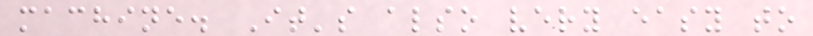machine. It's also very easy to
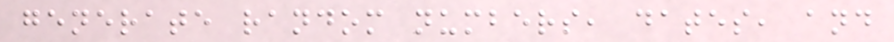generate random numbers, dates, and
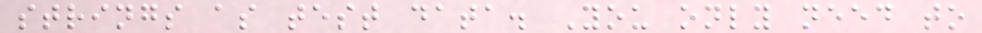strings as test data. You only need to
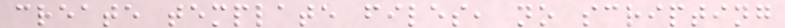create template files, no scripting
